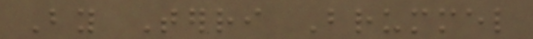By Terri Brummel
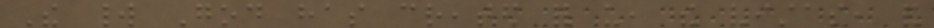The world God has created for us, the vistas, and
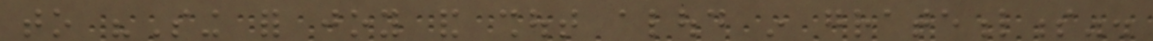to "Sing for joy and shout aloud in gratefulness".
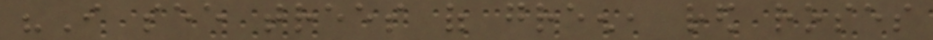"I see trees of green, red roses
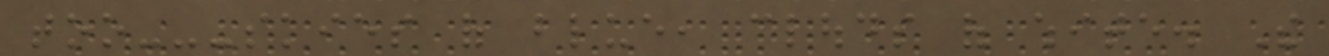too---skies of blue, clouds of white. The
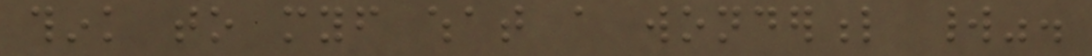think to myself what a wonderful world".
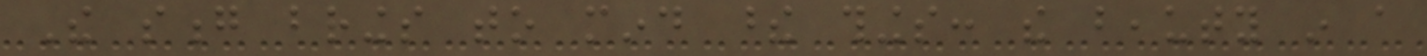The song brings to mind these things: the beauty in a
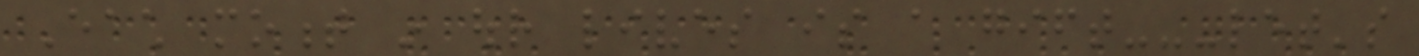Each moment in our lives is a gift---let's
